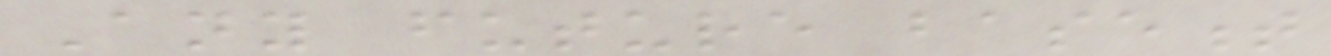Any future basement
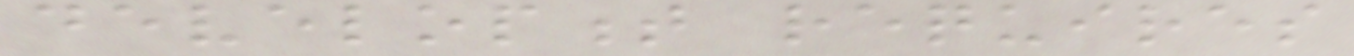development requires
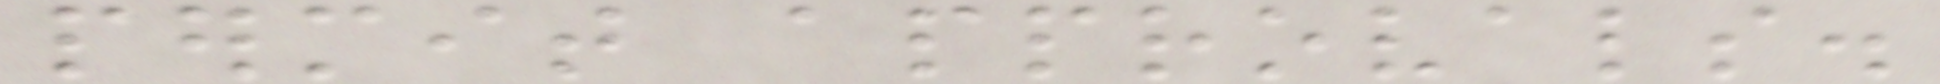permit approvals.
